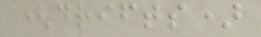(drifts)
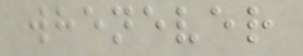whenever
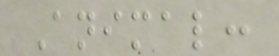Animal:
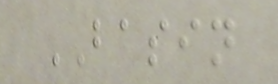BASIN
